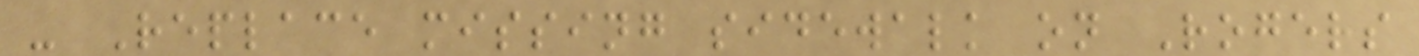- Replace missing sidewalk on Rogers
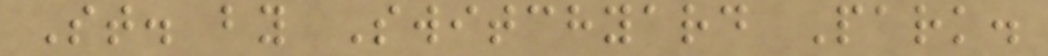St. by Switchyard Park.
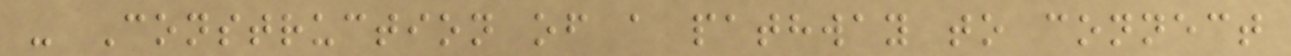- Construction of a pathway to connect
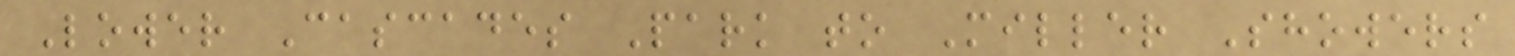Lower Cascades Park to Miller Showers
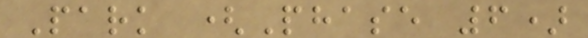Park (Phase 6)
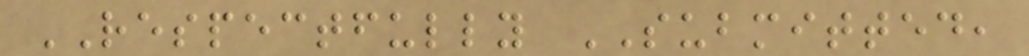RESPECTFULLY SUBMITTED,
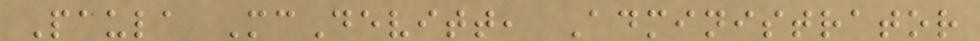Paula McDevitt, Administrator
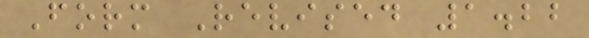Form Revised 1.22
